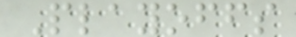Playoffs
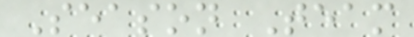Season Team
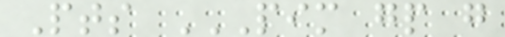Pts PIM GP G
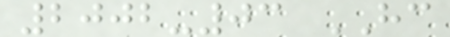2002-03 HC
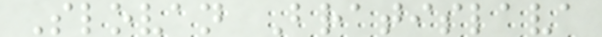Slovan Bratislava
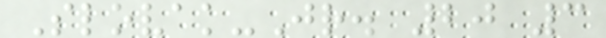Slovak-Jr. 20 3
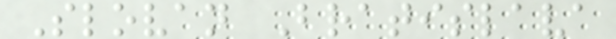Slovan Bratislava
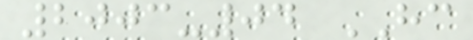2003-04 HC
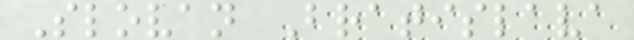Slovan Bratislava
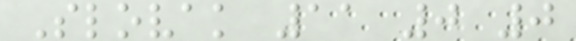Slovak 11 0 0
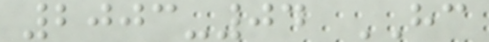2003-04 HC
